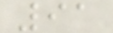91
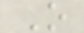O
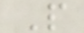P
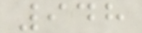948
